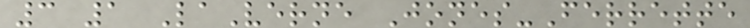3 1 LaVerne Jones-Ferrette
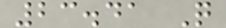23.41 Q
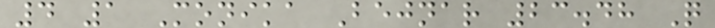4 1 Monika Bejnar 23.48 Q
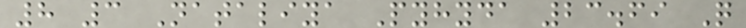8 3 Nataliya Pyhyda 23.69 Q
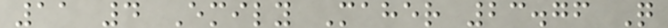11 4 Emily Maher 23.76 Q
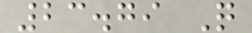23.79 Q
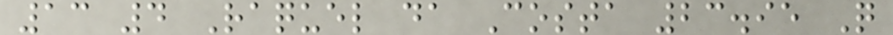13 4 Raquel da Costa 23.95 Q
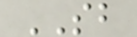SB
